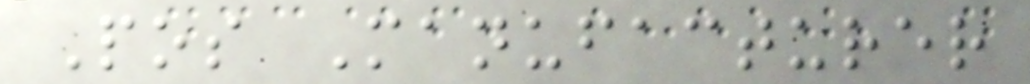Pos Manufacturer
